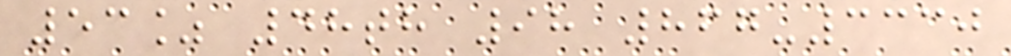53% 48th 98 867-3330
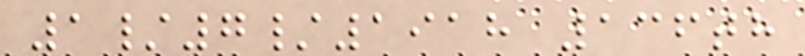1/7/1918 136th
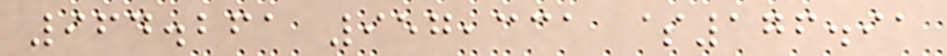964.261 957,331 $176.91
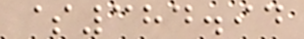$384.94
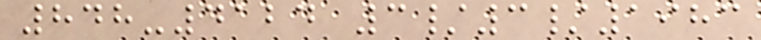848-4124 3/3/1983
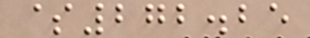$272.25
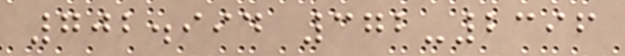702.994 372-2396
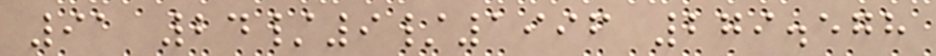91 24/9/1996 279.578
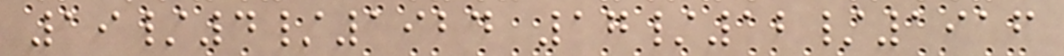19/4/1924 17/12/1916
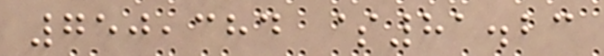750,384 $81.23
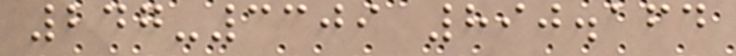247-3309 890.164
